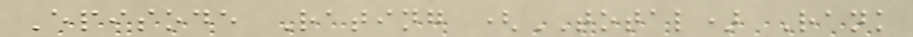Episode Rating (TOTAL) Rank
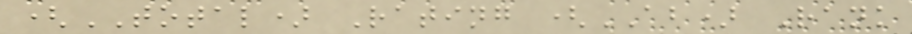(TOTAL) Rating (AB) Rank
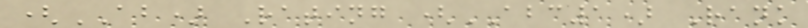(AB) Rating (ABC1) Rank
